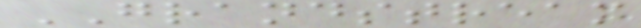GRANDSTREAM
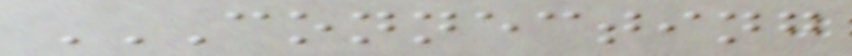CONNECTING
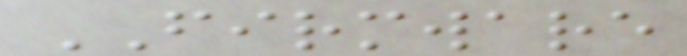FIRMWARE
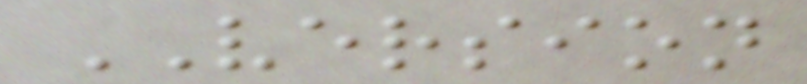VERSION
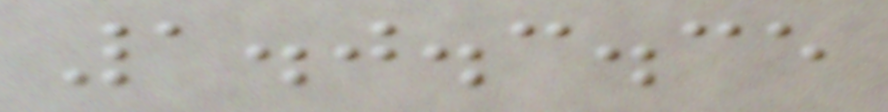1.0.3.35
